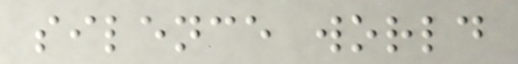silence world
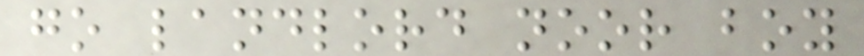go landlord noor boy
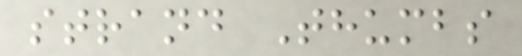strand Thumbs
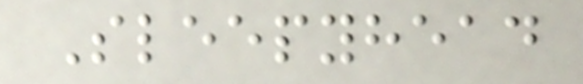Sleepyhead
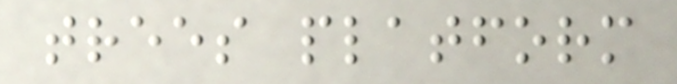trees platform
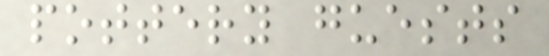pottery guests
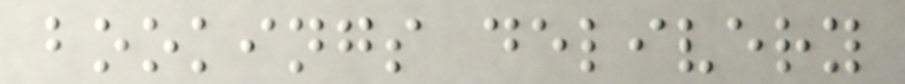bookings delivery
